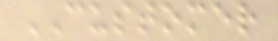CUSTOMER
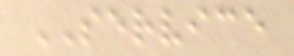SERVICE
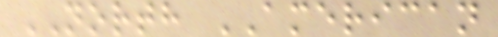NORTH AMERICAN
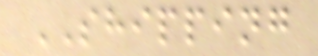SHIPPING
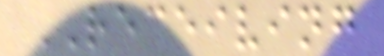RECEIVING
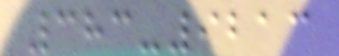383-9213
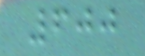600
